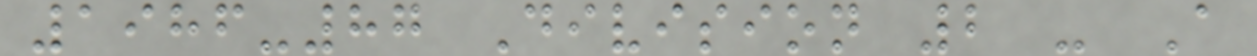1986-87 Division 2 - A
